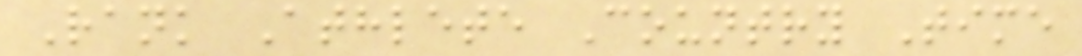Rank Athlete Country Time
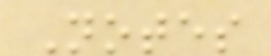Notes
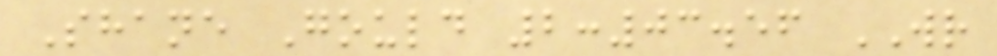Shane Gould 2:03.56 WR
